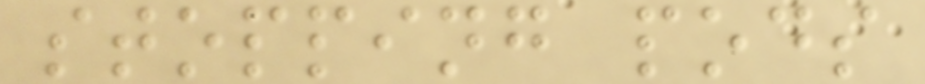stopping pods
